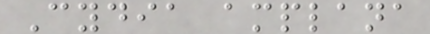Cydia amplana
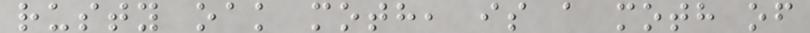rusty oak moth, is a moth of
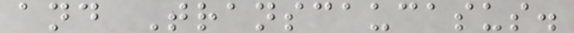and Transcaucasus.
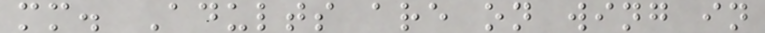mm. Adults are on wing in
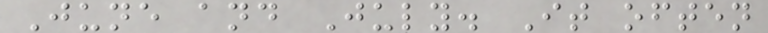June and July. It often
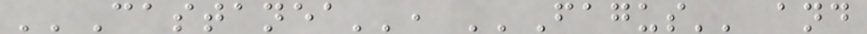''Castanea'', ''Fagus'' and
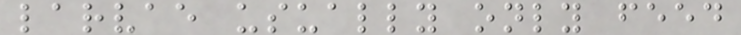larvae usually only feed
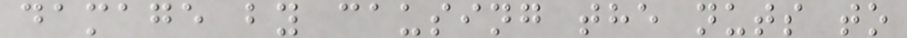damage by causing the nuts to
